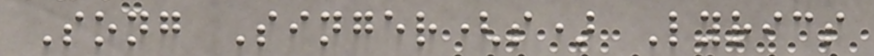Song Singer(s) Lyrics
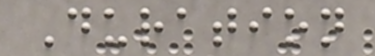Duration
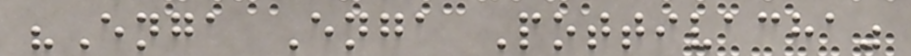"Enga Enga Pottivacha"
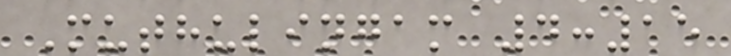Muthulingam 4:15
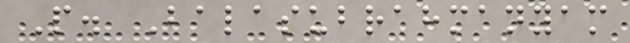P. Balasubrahmanyam
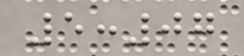5:07
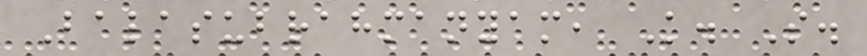Balasubrahmanyam, K. S.
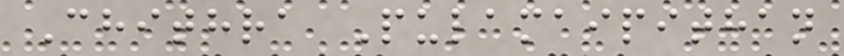Chithra Pulamaipithan
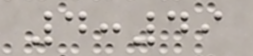4:49
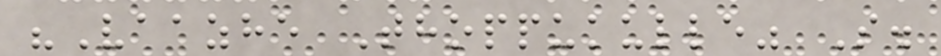"Vaazhe Thoppukulle" S.
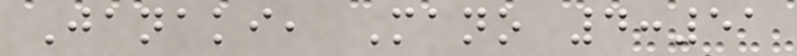Janaki, Mano 4:51
